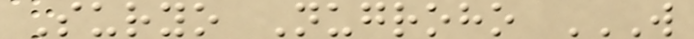Suryo Nugroho W
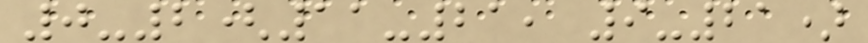0-2(11-21, 9-21)
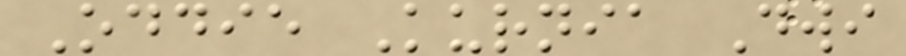Oddie Kurnia Dwi
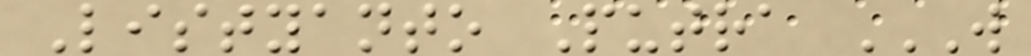Listyanto Putra W
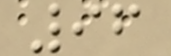96
